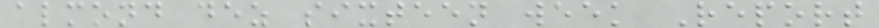almond dez sixteen week Report
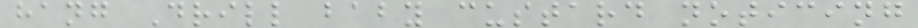hang Drill baby custard noticing
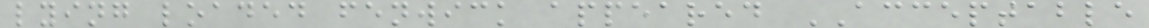lying loaded fenwick appeared ACCEPTABLE
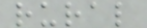rural
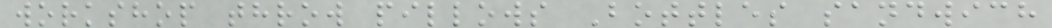workshop throw pillows Bottles sandwich
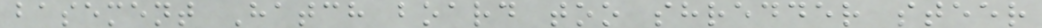basement Hatch board too shredder steer
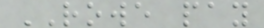ROWE pay
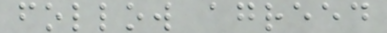follow agreed
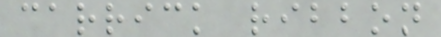carrick ribbon
